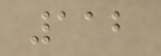112
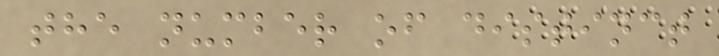the number of distinct
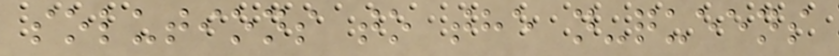solutions to the n-queens
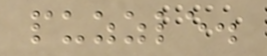puzzle.
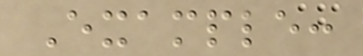Example:
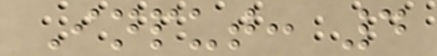Input: 4
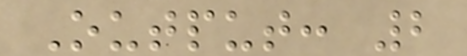Output: 2
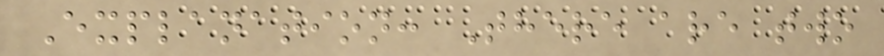Explanation: There are two
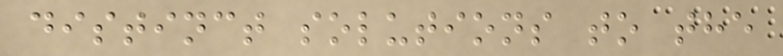distinct solutions to the
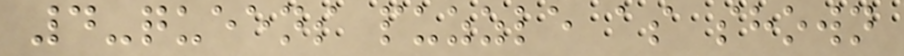4-queens puzzle as shown
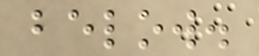below.
